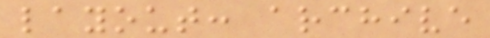layout: archive
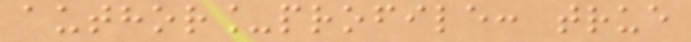author_profile: true
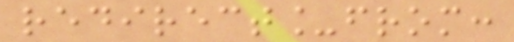redirect_from:
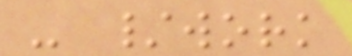- /work
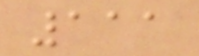111
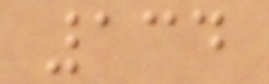134
